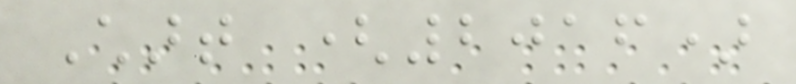Chart (2016)
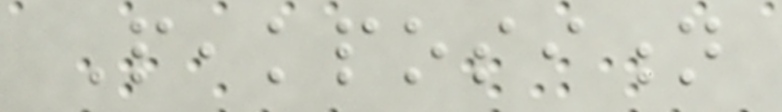Peakposition
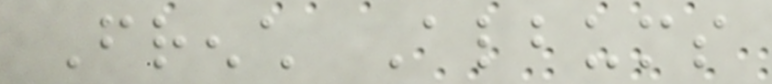French Albums
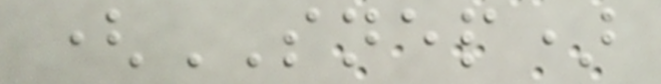(SNEP)
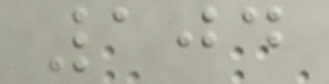104
